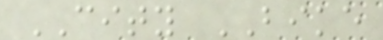CITY BIKE
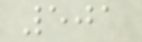501
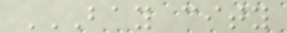BAY CITY
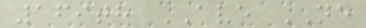169th AVE NE
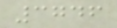3746
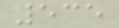535
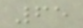65
